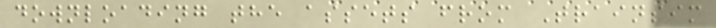downloading the assets from Trainsim
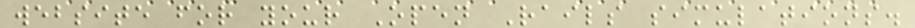website for your Open Rails simulations.
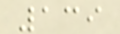139
